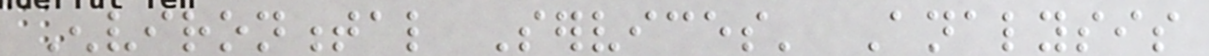Environmental Services' Analysis
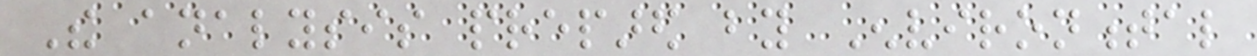The analysis prepared by Environmental
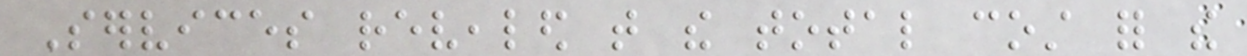Services revealed that the total cost for the
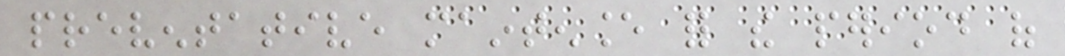preventative maintenance for the period of
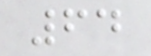64
